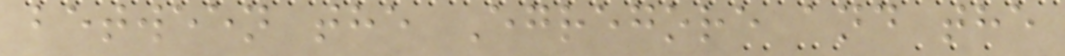between the Egregore and the
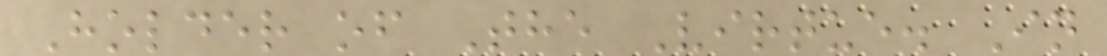Holder of The Virtue. In
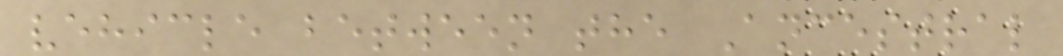vehicle between the Ancestral
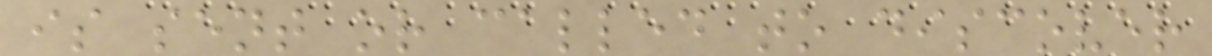is sent or called to discover
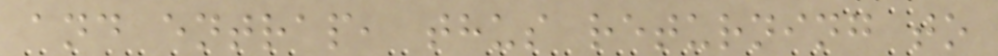and entrap, thus returning to
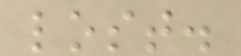lost.
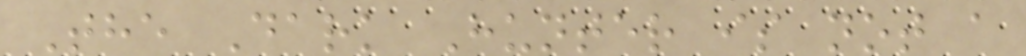The Dark Hunter is not a
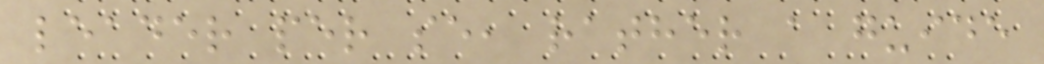leader per se, rather a guide
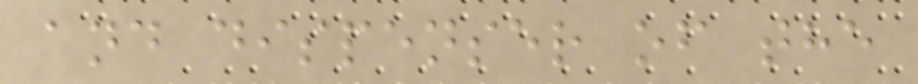and dispenser of the
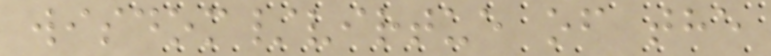wisdom/virtue of the
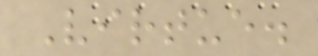Virtue.
